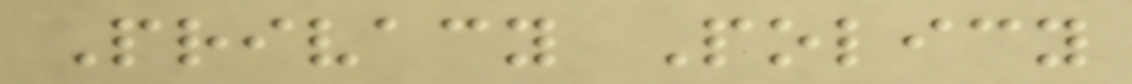Privacy Policy
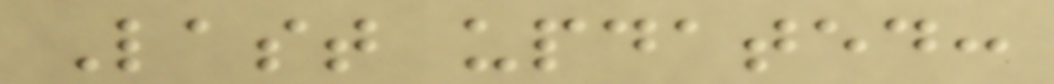Last updated:
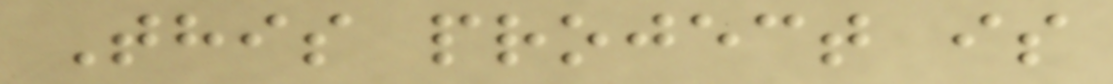This project is
